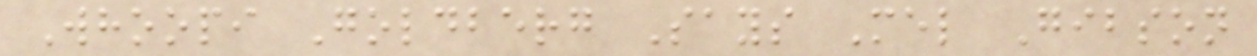Whoopi Goldberg Says Mel Gibson
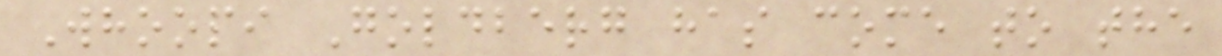Whoopi Goldberg has come to the
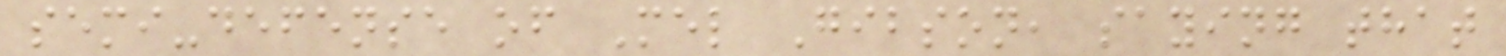semi-defense of Mel Gibson, saying that
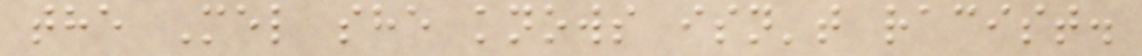the Mel she knows isn't racist.
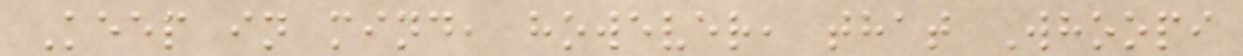Keep in mind, however, that Whoopi
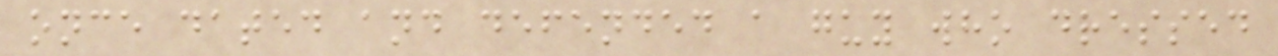once dated and defended a guy who dressed
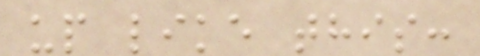up like this:
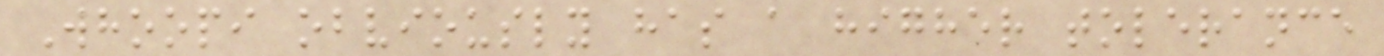Whoopi obviously has a higher tolerance
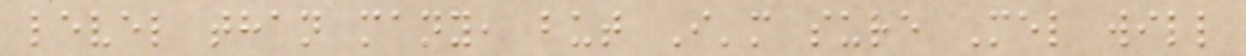level than many, but I'm sure Mel will
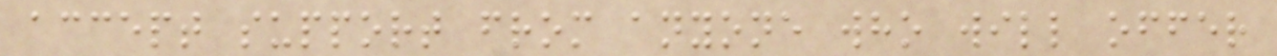accept support from anyone who will offer
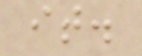it.
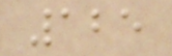125
